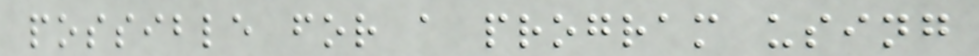possible for a program using
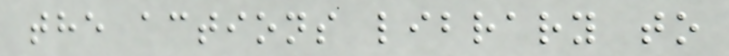the actions library to
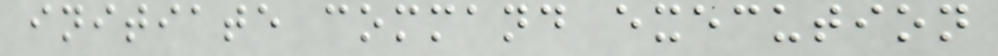initiate command execution
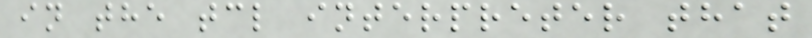in the tcl interpreter that
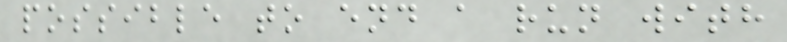possible to end a run with
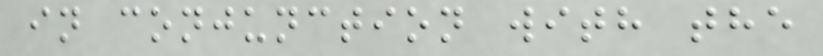in conjunction with the
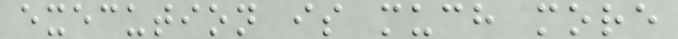execution is much more
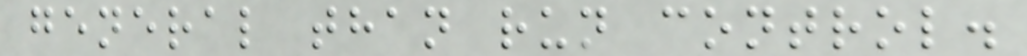general than run control.
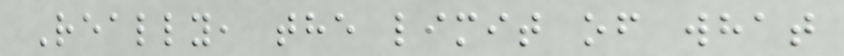Really, the limit of what
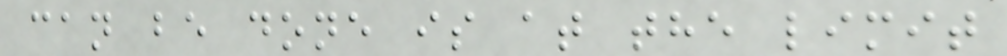can be done is at the limit
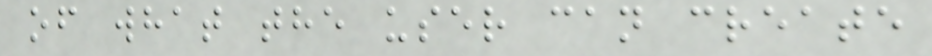of what the user can create
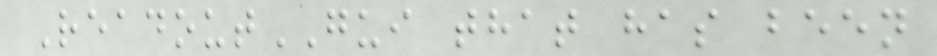ReadoutGUI that has been
